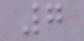7
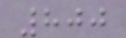800
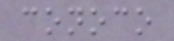conoco
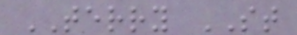TERRY ST
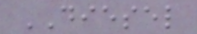DIESEL
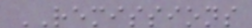REMISSIONS
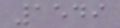1549
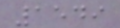1549
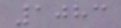1083
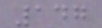147
